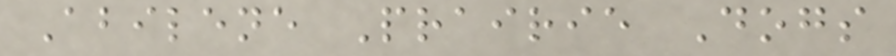Abilene Prairie Dogs
